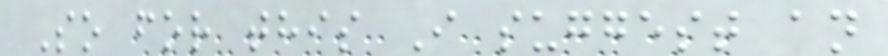So for this I suggest an
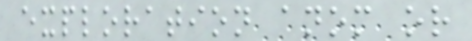exploration anom or
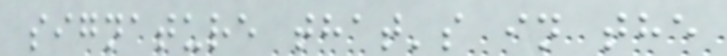signature that's in the
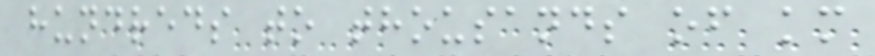hundreds to thousands of km
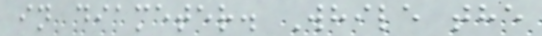in diameter. While the
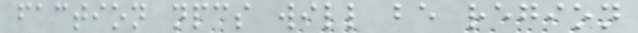faction npcs will be region
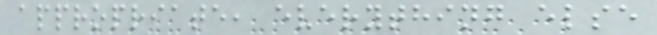appropriate, everything else
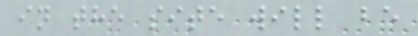in the site will be
